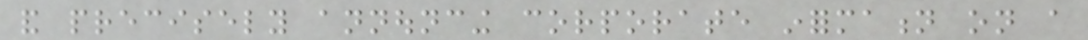and precisely announcing corporate information on a
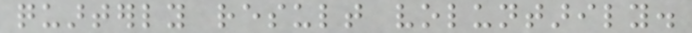quarterly result voluntarily.
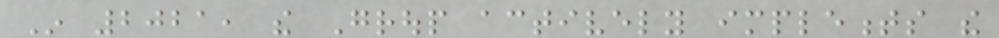In 2021, the Group actively implements the
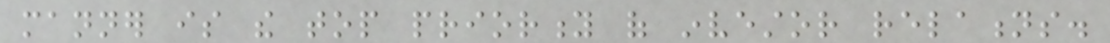manner is the top priority of investor relations.
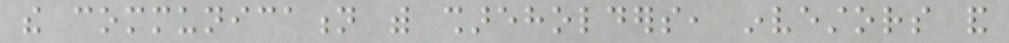the communication with shareholders, investors and
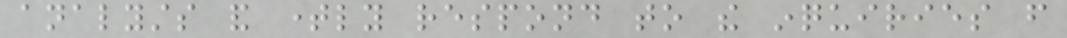analysts and timely respond to the inquiries from
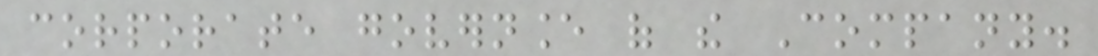corporate governance of the Company.
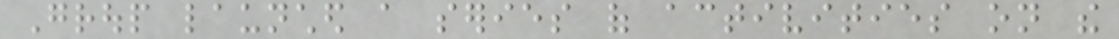Group launched a series of activities on the
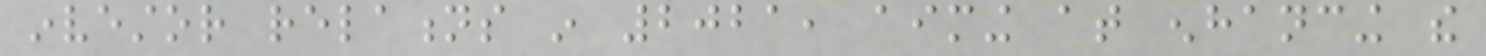investor relations in 2021, aiming at enhancing the
